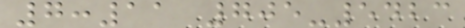7:11 705-5423
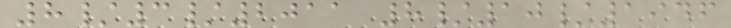8/3/2011 8/10/1946
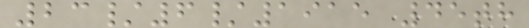23/6/1915 45th
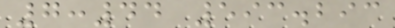7:44 593.293
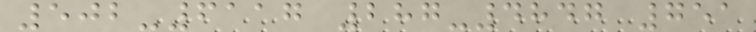502-6117 287-4847 751
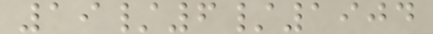19/6/1904
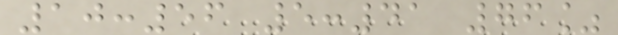10:56 5:41 76%
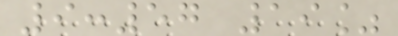9:57 19%
